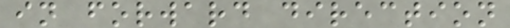in forward direction
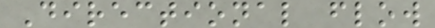Directional flow
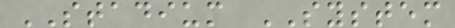STADIUM SYSTEM
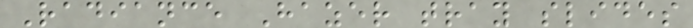Radiance Hazer tray slides
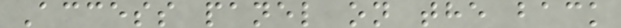Access panel on the back
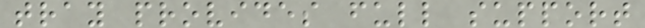tray provides full support
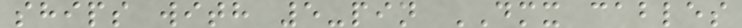ships with 5-pin DMX cables
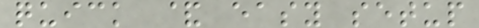quick & easy setup
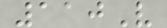110V
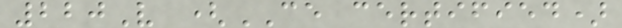220V (CE certified)
